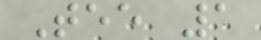Tee 1
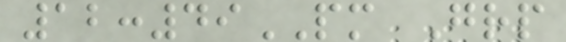12:49PM Grp
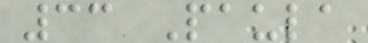33 Paula
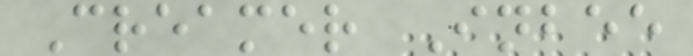Creamer Inbee
